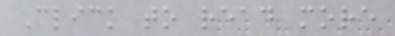Click to read more
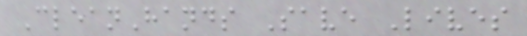CleanHands Save Lives
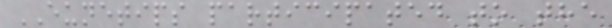EUNETIPS participated to the
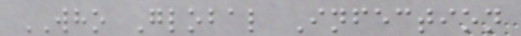WHO Global Infection
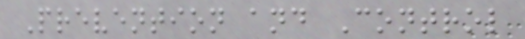Prevention and Control
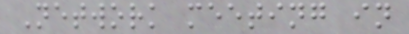Network meeting in
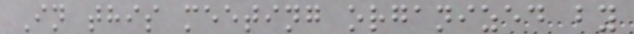In this meeting organized by
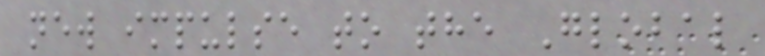new impulse to the Global
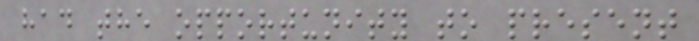had the opportunity to present
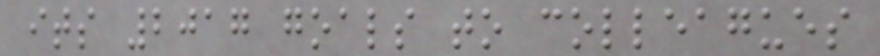its 2017 goals to colleagues
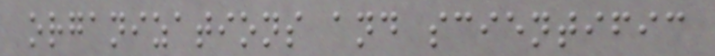organizations and scientific
